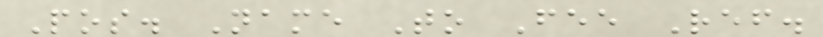Pos. Name To Fee Ref.
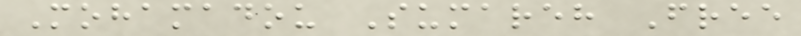Mohamadou Sumareh Free
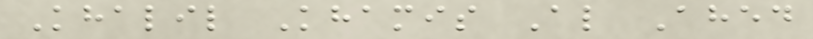Khalil Khamis Al Ahed
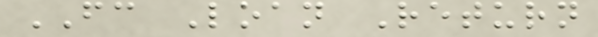FC Loan Return
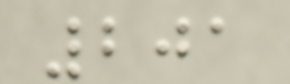201
